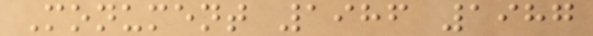Monument 1986 1987
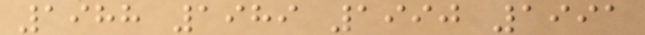1988 1989 1990 1991
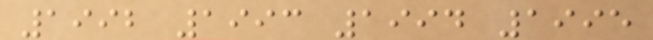1992 1993 1994 1995
